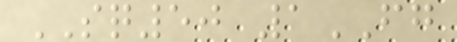SQ50 1FG
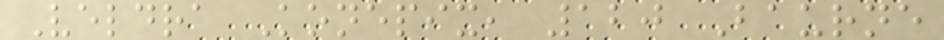Veldra Konepix, 120 Baurne
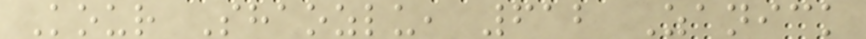Kour Shaozlu, 612 Zanick
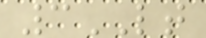3LT
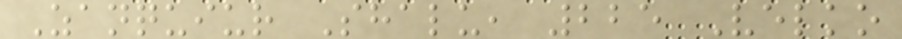Zanquiur Shalu, 225 Velko
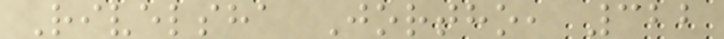Rivelsha Jortho, 322
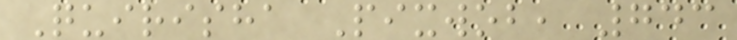Quirisha Pixwob, 743
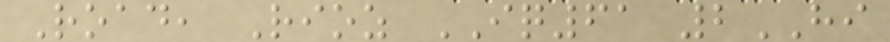Road, Rioz IQ61 2HI
